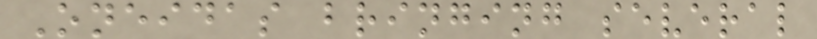Oneidas bringing several
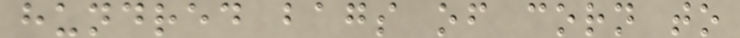hundred bags of corn to
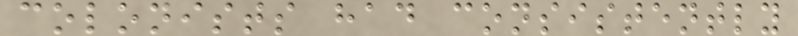colonists had consistently
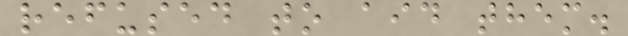refused to aid them.
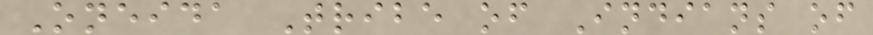Oneida Tribe of Indians of
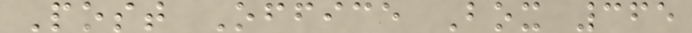Post Office Box 365
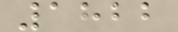1822
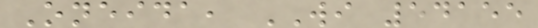Oneida, WI 54155
